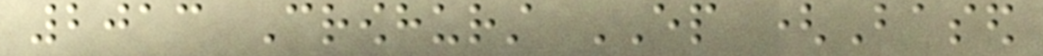2013 Crowhurst EP (Based
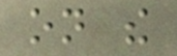on the
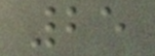25
